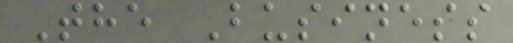The Business
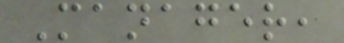Manager,
